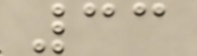33
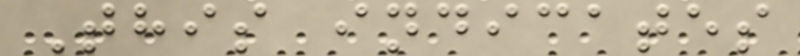This indicates
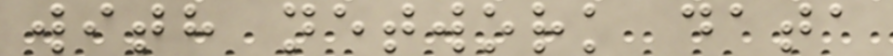with network data
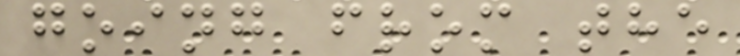going from the
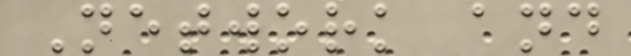Network and
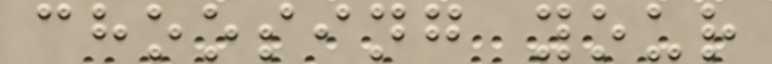choosing your
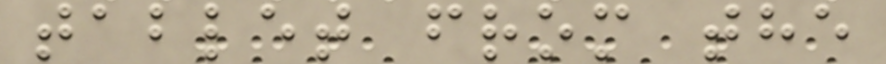tablet from the
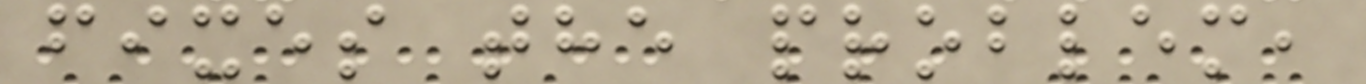fixes the problem,
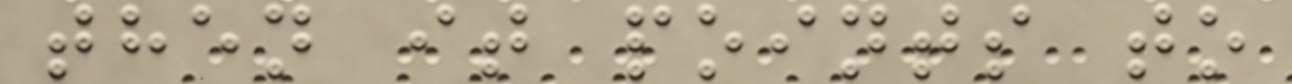then it points to
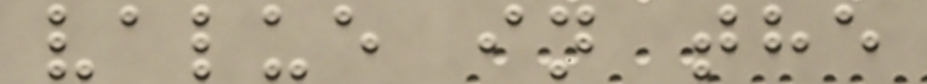value in the
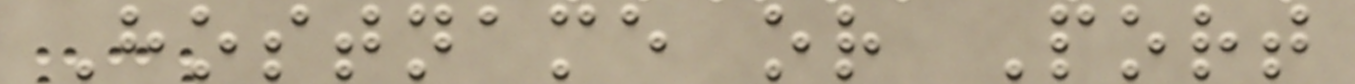Hostname or Port
